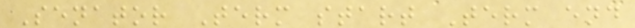Senator Term start Term end
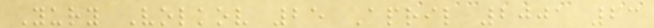Yury Volkov 25 April 2001 23
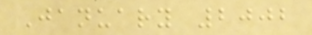January 2002
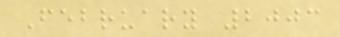February 2003
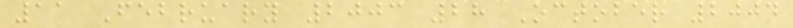11 February 2003 28 October 2004
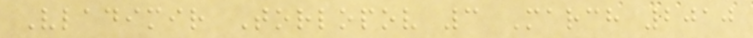Vladimir Torlopov 3 March 2010
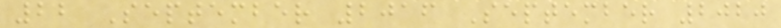22 September 2016 September 2020
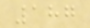187
